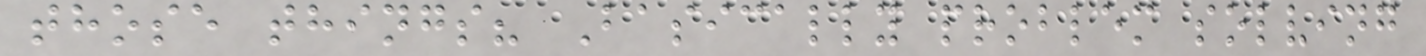those things? Basically problem solving
